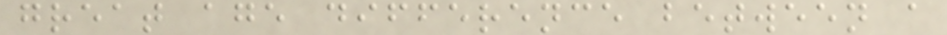great age difference between a
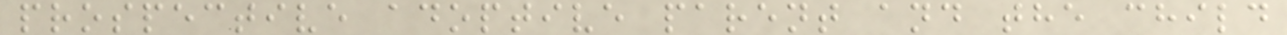prospective adoptive parent and the child
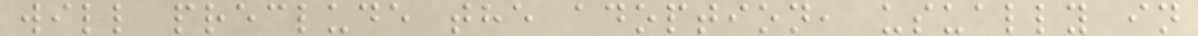will preclude the adoption, usually in
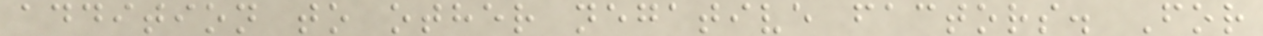addition to other negative factors. For
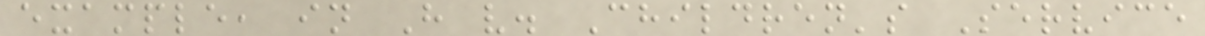example, in H v. Children's Service
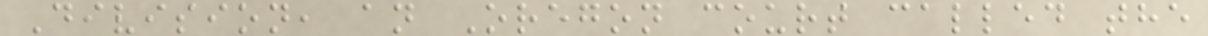Division, an Oregon court called the
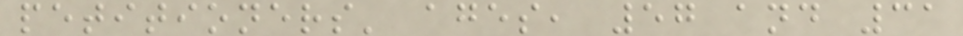petitioners' ages, 57 and 31
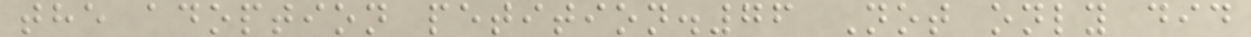the adoption petition.76 Not only did
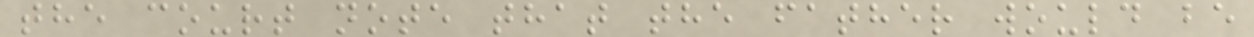the court note that the father would be
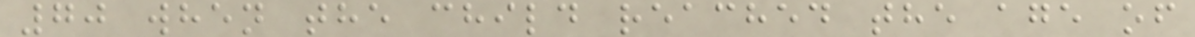70 when the child reached the age of
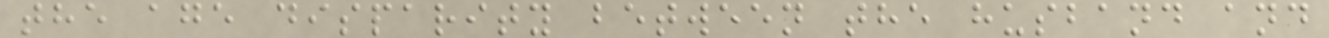the age disparity between the husband and
